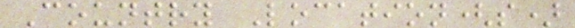Country Location(s)
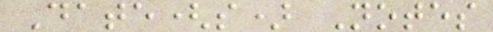Date(s) Notes
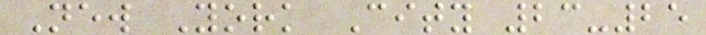New York City 23-25
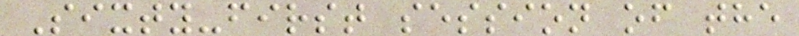Sixty-first session of the
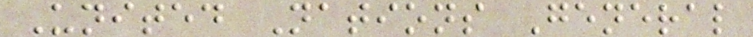United Nations General
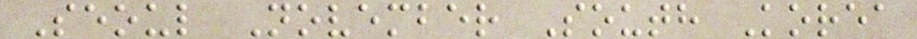Seoul November South Korea
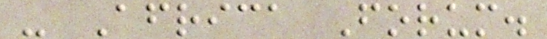- Africa Forum.
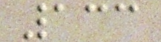133
